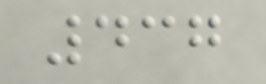437
